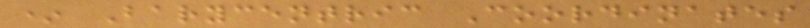* Barycentric Coordinates
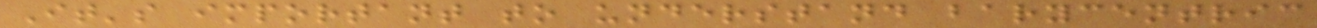It's important to understand barycentric
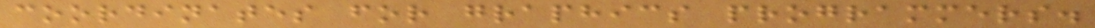coordinates for graphics programmers.
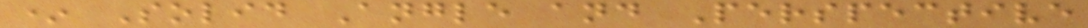* Solid Angle and Perspective
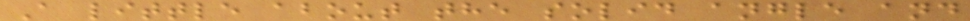A little about the solid angle and
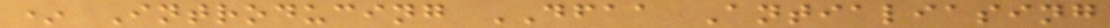* Introducing DFAA Antialiasing
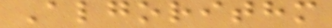Algorithm
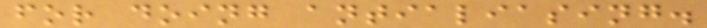for doing antialiasing.
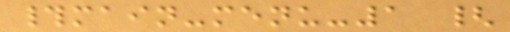#main-menu-1 {
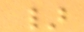}
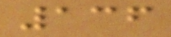136
